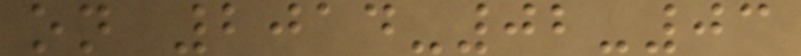on 2014-02-03
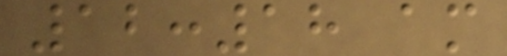12:18 am
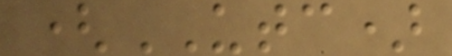(UTC)
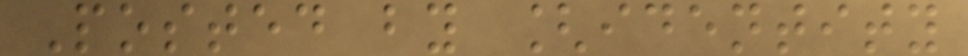Posted by [identity
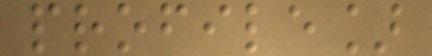profile]
